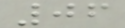06
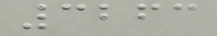3263
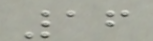16
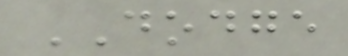DODGE
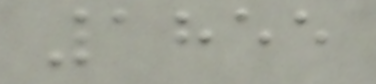1855
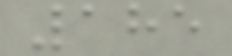185
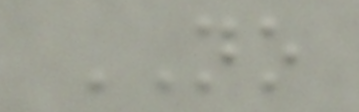NO
